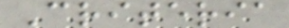Criteria
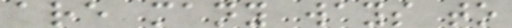are many ways to
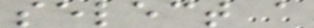select a
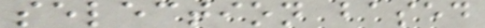selection based
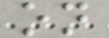on
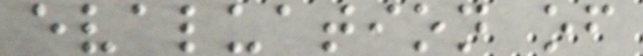evaluation of
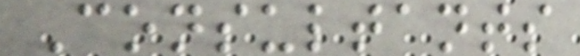Consultants
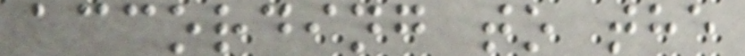according to the
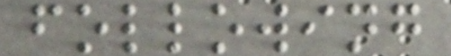following
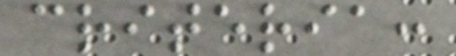criteria:
